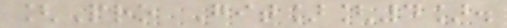[Pro Git][4].
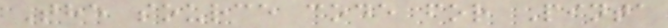The source code for Pinta
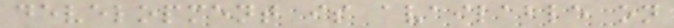development is available on
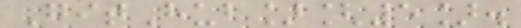GitHub][5].
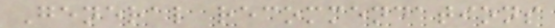General recommendations
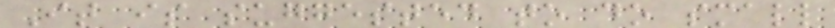It is suggested to do small
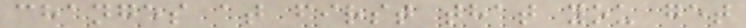changes at first that you get
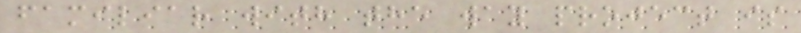familiar with the way project is
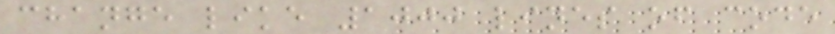change like 1000 lines of code
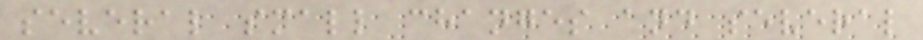several small changes and several
